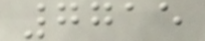7715
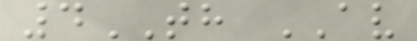4TH AV
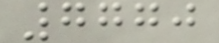7770
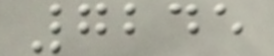7245
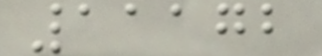11172
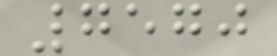7570
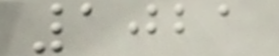1021
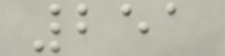251
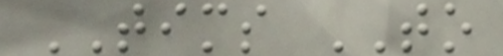TIMS TO
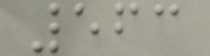563
